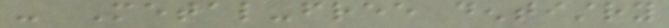- Metal-free dentistry
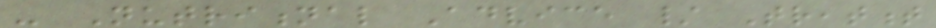- Nutritional Advice / Treatment
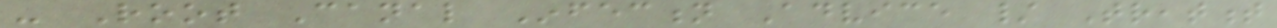- Root Canal Infection Advice / Treatment
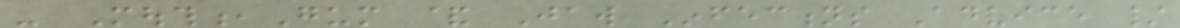- Mouth,Gum & Jaw Infections Advice /
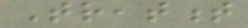Treatment
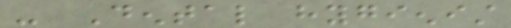- Dental hygienist
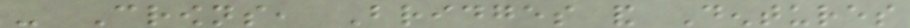- Crowns, Bridges and Dentures
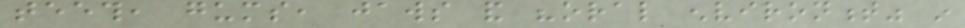teeth, gums, jaws and "oral environment" in
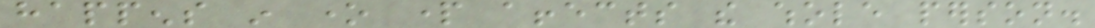happens in one part affects the whole person.
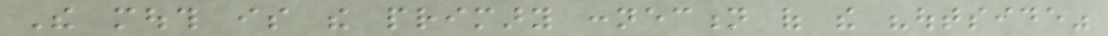The mouth is the primary connection of the "outside"
